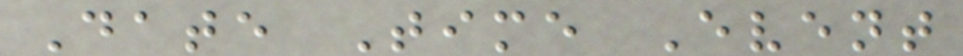Date Time Event
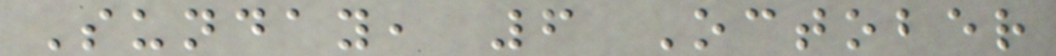Sunday, 6 October
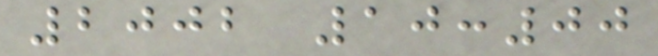2002 10:00
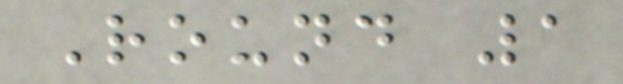Round 1
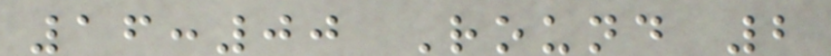16:00 Round 2
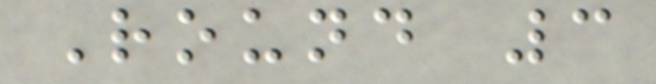Round 3
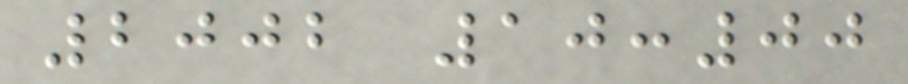2002 10:00
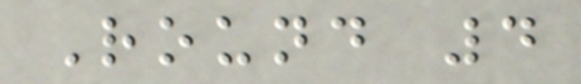Round 4
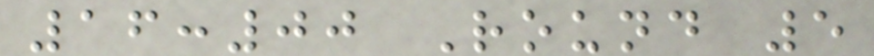16:00 Round 5
